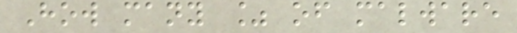How many % of malware
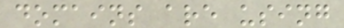domains are using
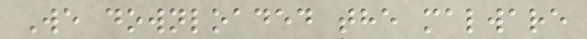We downloaded the malware
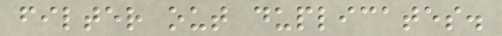filter out duplicates.
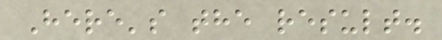Here's the result.
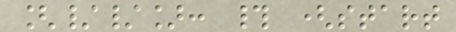[//]: # (start
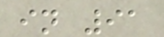in 91
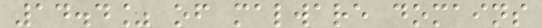14.4% of malware domains
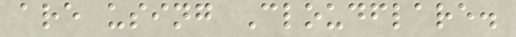are using Cloudflare.
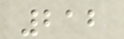212
